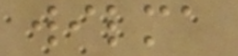wilma
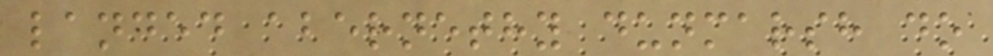landed abernethy dunmarsh do
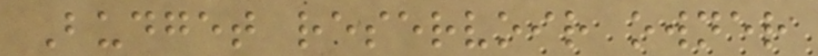Budget reservoir owner
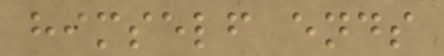himself ends
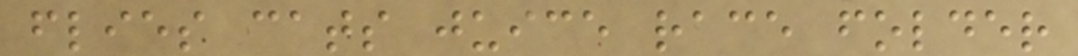flies cats juice race folder
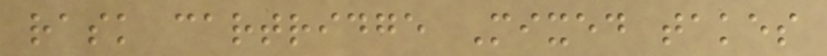rask cartridge Mixed takes
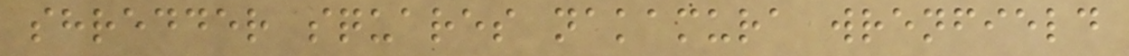shredder squares nakamura wrenfield
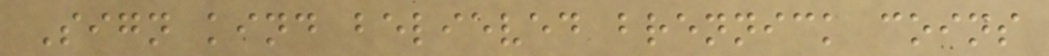Sign kind believed brennick coins
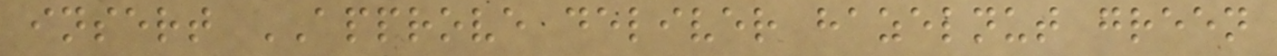insert APPROVE deliver hazelnut green
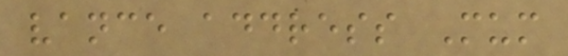vance address Mum
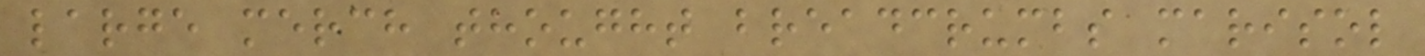large merch thought breadcrumbs marisol
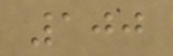100
